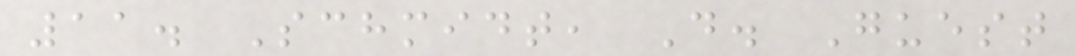11. Schmidt, D. Guest
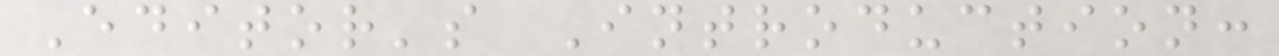Editor's Introduction:
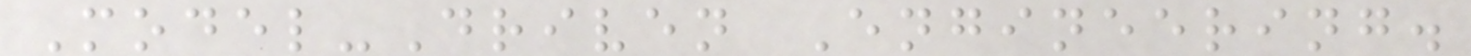Model-Driven Engineering.
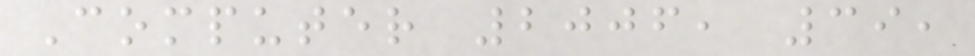Computer 2006, 39,
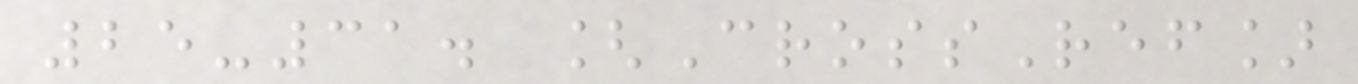25-31. [CrossRef]
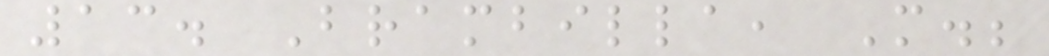13. Brambilla, M.;
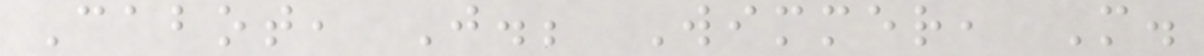Cabot, J.; Wimmer, M.
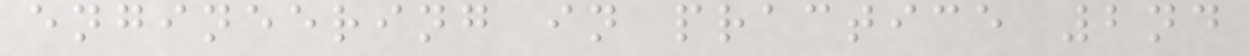engineering in practice 2nd
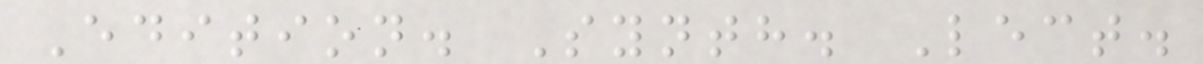Edition. Synth. Lect.
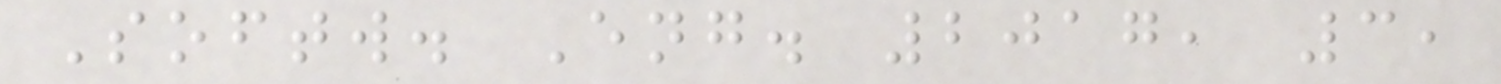Softw. Eng. 2017, 3,
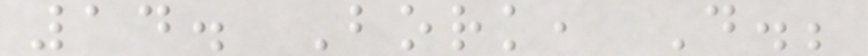14. Bork, D.;
